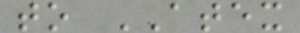to ATEX
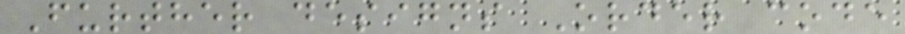Further designs Order code
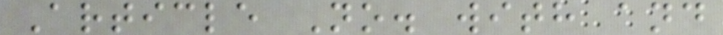Article No. with and
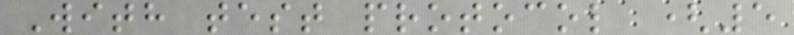With test protocol (5
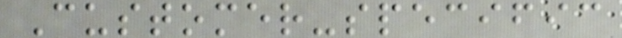Customer-specific
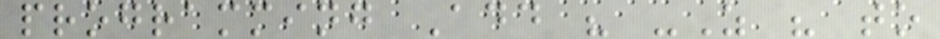programming Add " -Z " to
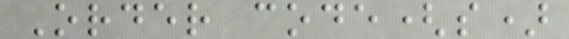Order code(s)
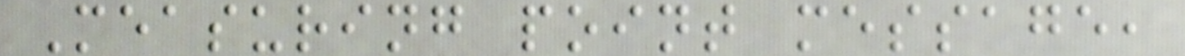Measuring point message,
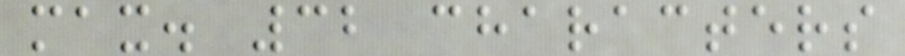max. 32 characters
